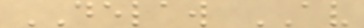DELAW AV
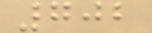702
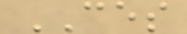CES
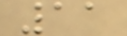11
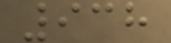938
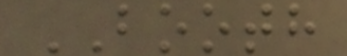BOOTH
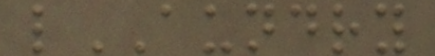lAUNDRY
